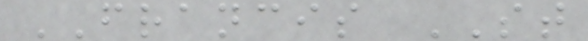FRANCIS ST
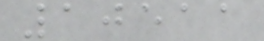10511
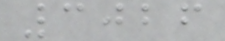3026
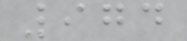974
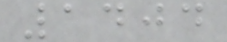1404
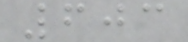603
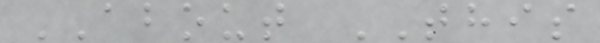ABOUT THIS
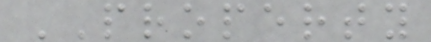PROPERTY
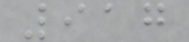917
